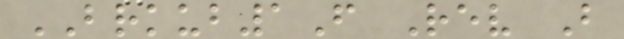BRKUB1F Rev B
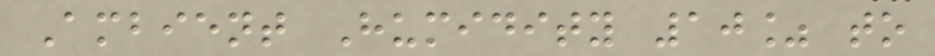Ambient Humidity 10% to
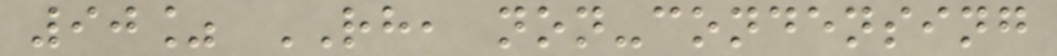90% RH, non-condensing
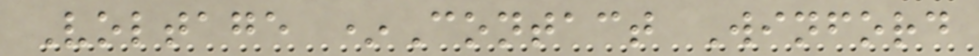Voltage *Contact Winford
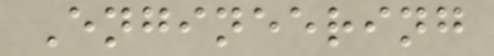Engineering
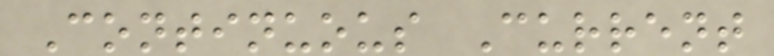Continuous Current
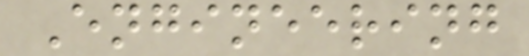Engineering
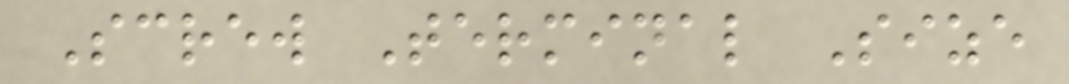Screw Terminal Size
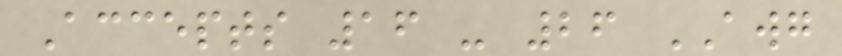Accepts 16 - 26 AWG
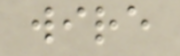wire
